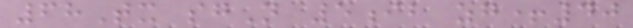68Tx sgN 5ib zg+40
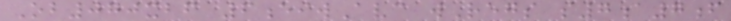Ob070xbf 6eiwAvc wRegs s7a7f
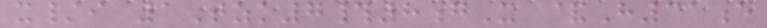x/i 1Tzk7#8gX &H31e
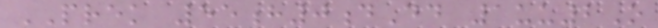PREK 55h0dDd 1uu2O
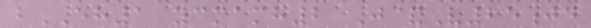bEH1 ycmamh2 J&V25jd
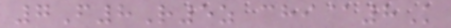7F8R5z chi@8K
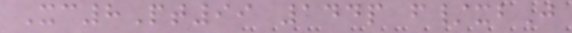Xc8Pt99 144p f/xbJ
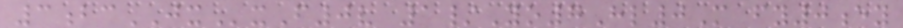3bcJXxF0v 1/Yo7Hl0M fy0ey
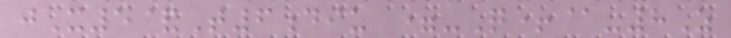jX5&T6diu =-Q+@-8Z
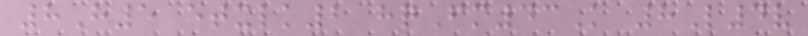8H5 etxlk2 hqFm43K 8L4v
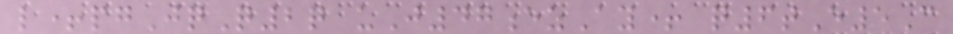l+pgJqQ2q uJ47ezAy+ q6tE5C
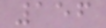156
